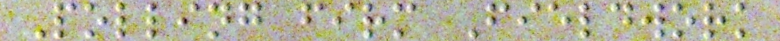Polling firm Fieldwork
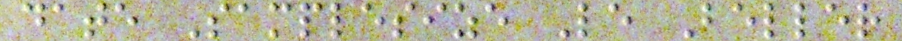date Samplesize Le Beller
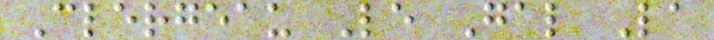Clergeau Le Gal La
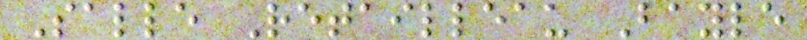Salle Retailleau Bayle
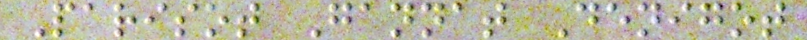Parisot Gannat Denigot
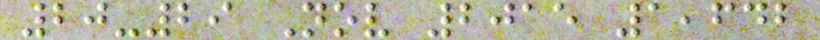20-29 Nov 2015 1,642
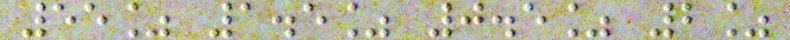55% 1.5% 0.5% 2%
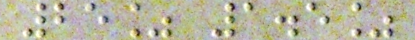25% 1.5%
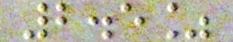2.5%
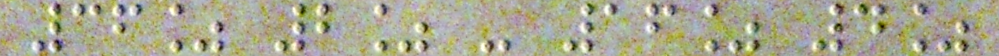36% 2% - 16% 4%
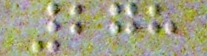278
